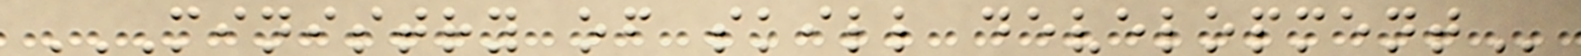MINISTRY OF SKILL DEVELOPMENT
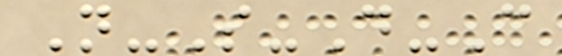N-S-D-C
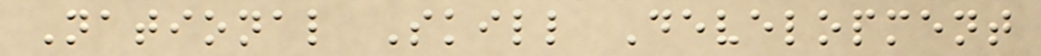National Skill Development
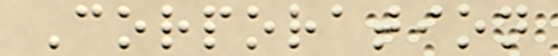Corporation
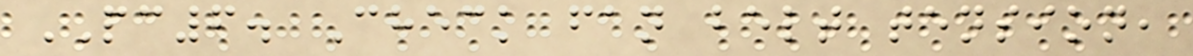PC6. Check fan belt tension,
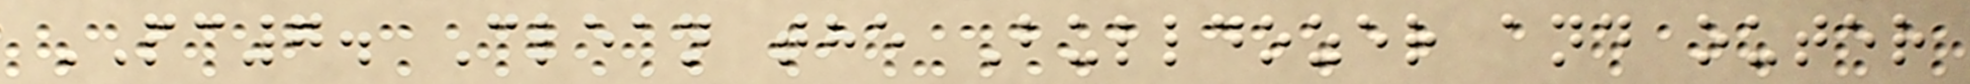PC7. Clean the Bulldozer and outer
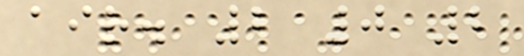air. 2 0 2
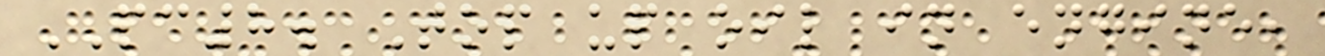PC8. Top up oil in engine,
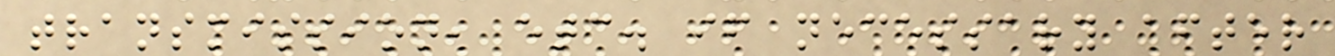transmission, etc. if necessary after
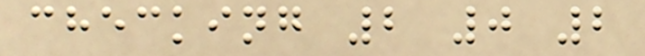checking 2 0 2
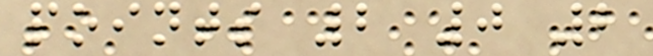points 2 0 2
